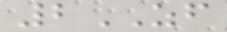2ZF
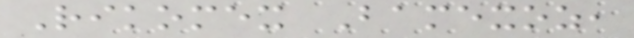Rikomex Bamexoz,
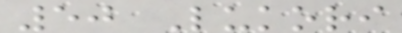50 Lukori
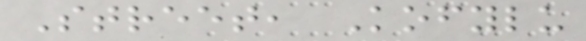Street, Kofylu
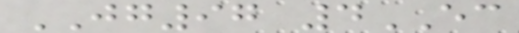JG97 4EC
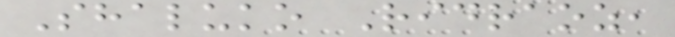Shaluko Ridraoz,
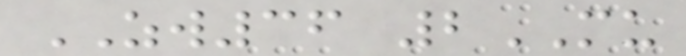ZW36 2MU
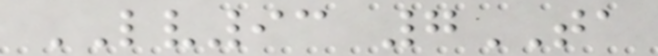LV93 7TA
